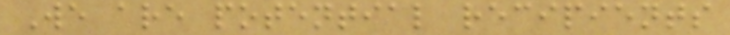We are potential recipients
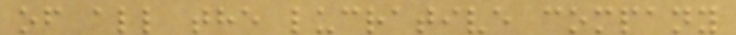of all the lucrative company
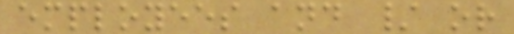employees and / or
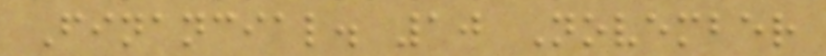Financial. 10 November
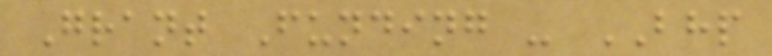Grant Funding - BHP
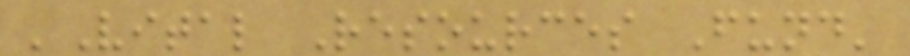'Vital Resources Fund'
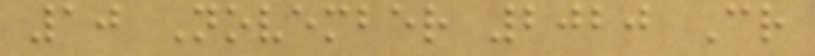10 November 2020 Cr
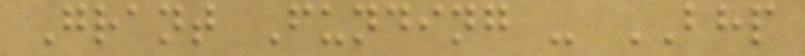Grant Funding - BHP
